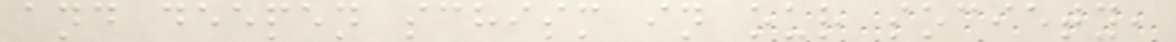and deepen schism in our society,
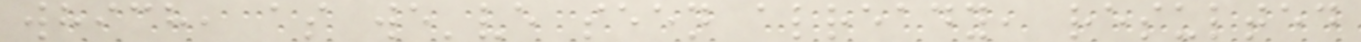which, as we've seen already, resulted
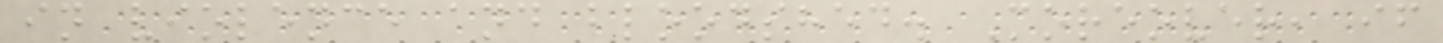in violence and bloodshed. Moreover, if
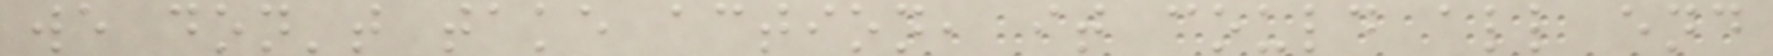we don't take action, it could all end
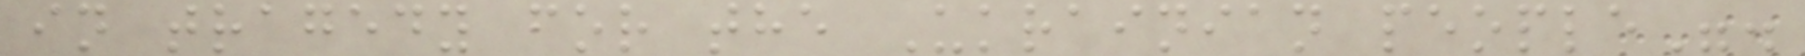in tragedy for the Ukrainian people".
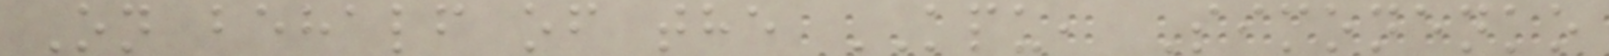On behalf of the KPU, Simonenko
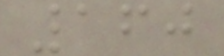160
